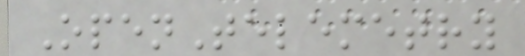OpenTelemetry
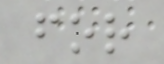for
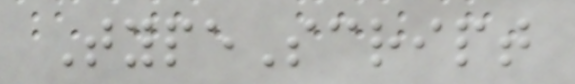TypeScript
